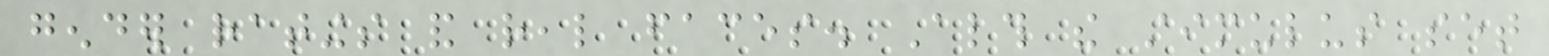gender ratings and real faces. Although the stimulus set
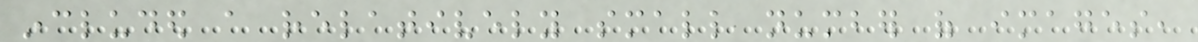included a relatively small number of images,
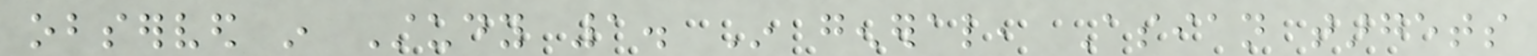observed in Study 1. In general, Asian targets
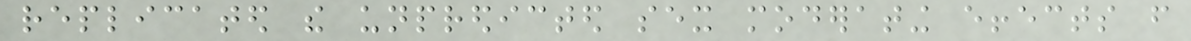replicated the unpredicted sex moderating effects from
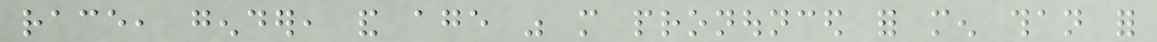race, gender, and age was more pronounced for men than for
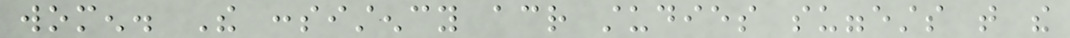women. The consistency across studies suggests that the
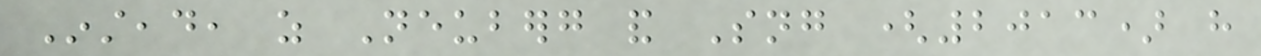Instead, as Neuberg and Sng (2013) have
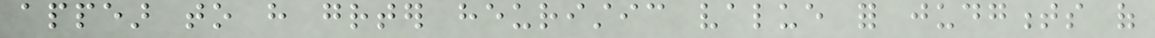appear to have greater heuristic value for judgments of
